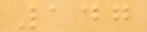147
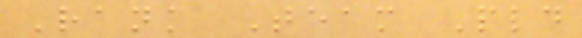Rank Team Pld
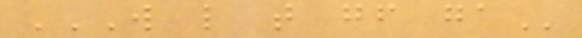W L T GF GA
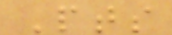Pts
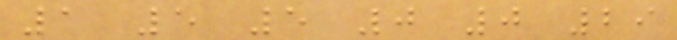1 5 5 0 0 29
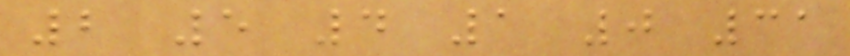2 5 4 1 0 31
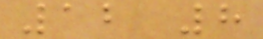12 8
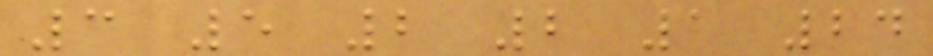3 5 2 2 1 24
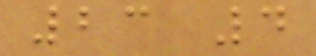23 4
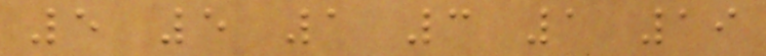5 5 1 3 1 19
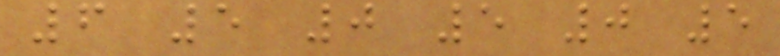6 5 0 5 0 5
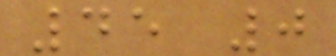45 0
